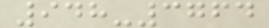948-3764
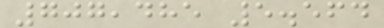707,485 5.564
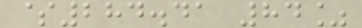$284.41 84%
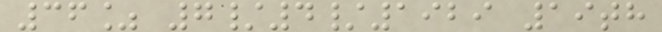36% 7/4/1929 19th
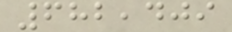682,409
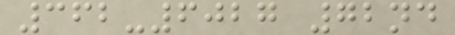362-6027 72nd
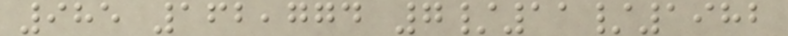985 162,774 7/11/1982
